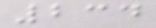234
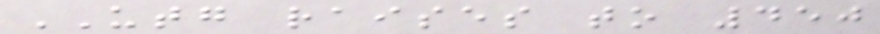UTG raises to 450
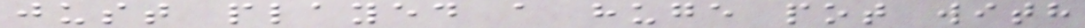just played a huge pot with
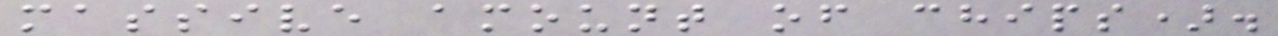massive amount of chips).
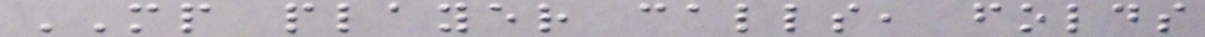MP player calls, folds
